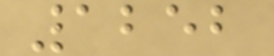1252
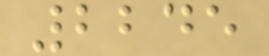2245
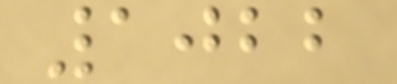1022
